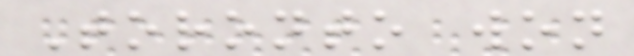Toronto won
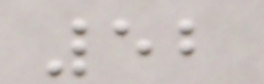52
